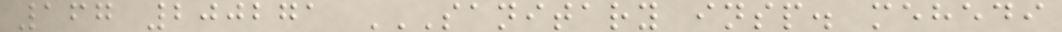167 200271 SANITARY INSP. MEHEDI
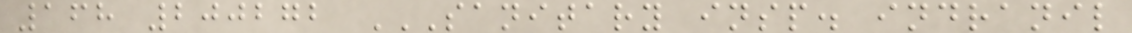168 200272 SANITARY INSP. INDRANIL
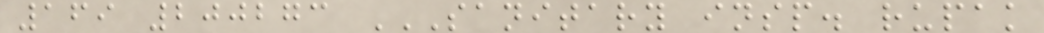169 200273 SANITARY INSP. RUPAK
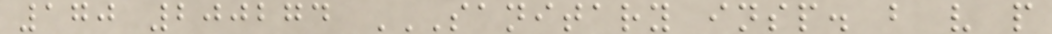170 200274 SANITARY INSP. B V P
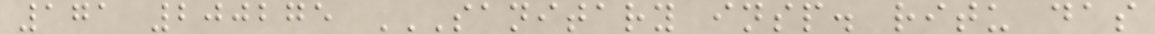171 200275 SANITARY INSP. RITU DAS
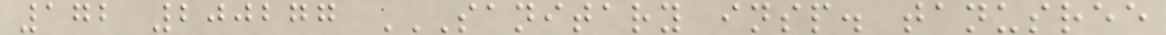172 200277 SANITARY INSP. TANUSREE
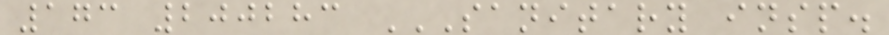173 200283 SANITARY INSP.
